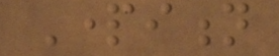Partition
